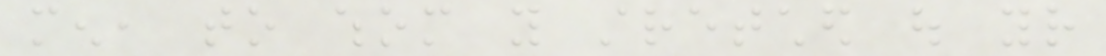men, to whom you stretched out your
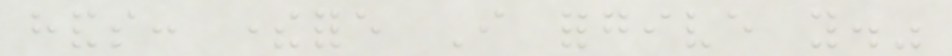hands: therefore I forgive you."
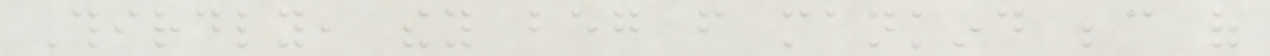Thirdly, they beg from mankind because of
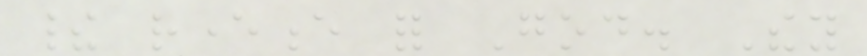their reverence for God. They
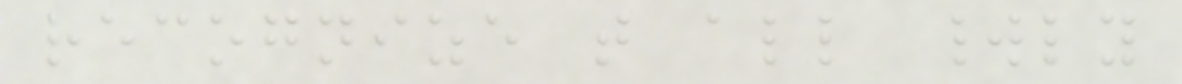recognize that all worldly
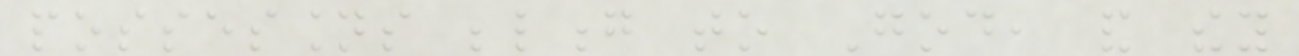possessions belong to God, and they
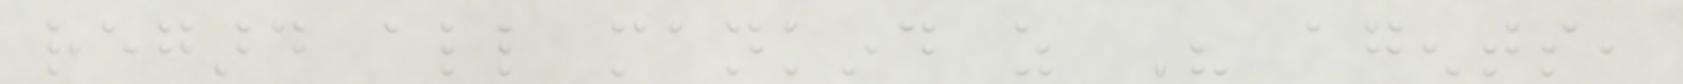regard all mankind as His agents,
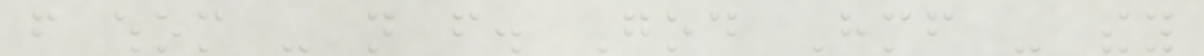from whom - not from. God Himself - they
